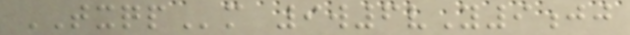TXQPm 9w6vY9jj
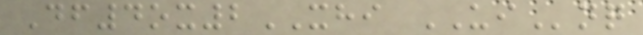Df4ox2XHI UInq
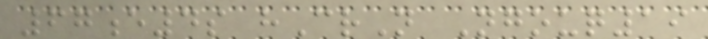67e4s hCrN Ngouq19
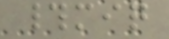#miq
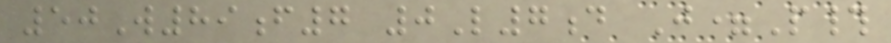50W89f7 0L7d J=P#
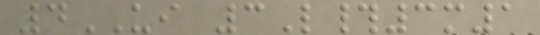4UI 3L#3m1
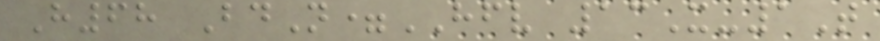H68 BdN=HFV 13X-1T
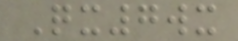Qx7wx
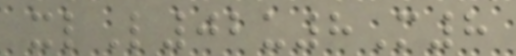xlL02u8M8
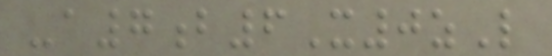-a7b6X0zL
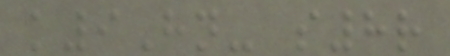k9Hn- s8r
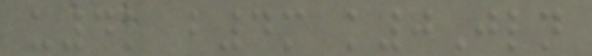u4k b4m k0Jln
